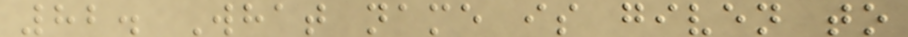82. What name is given to
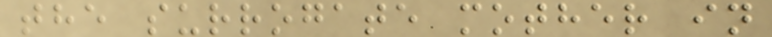the surrogate mother in
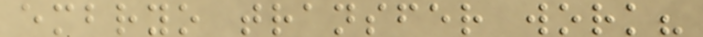embryo transfer work?
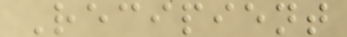Recipient
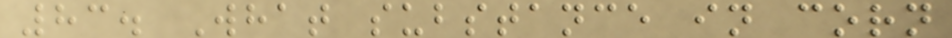83. What substance in corn
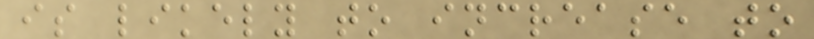is likely to increase to
